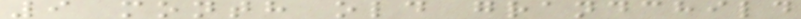9 month old grandchild
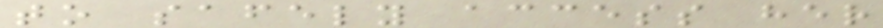to safely access her
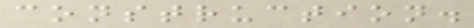construction.
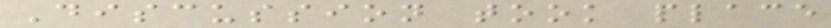Discussion took place
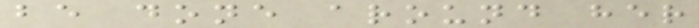be done around her
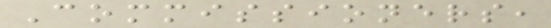Commissioners,
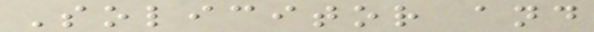Solicitor and
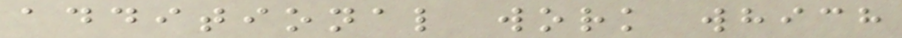additional work which
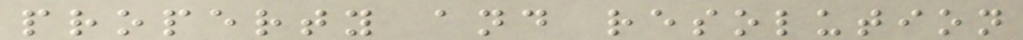property and resolution
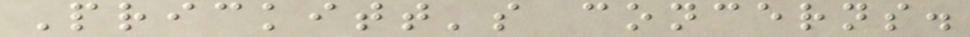Prickitt's concerns.
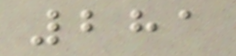281
